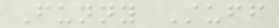Funny Stuff
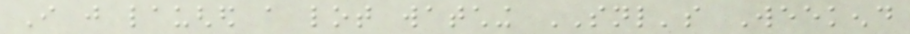I just laughed a lot watching SNL's Weekend
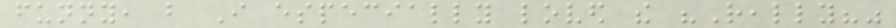funny, but I especially loved the "Really?"
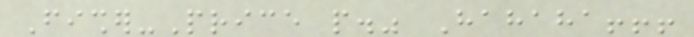Fisher-Price people." Hahaha!!!
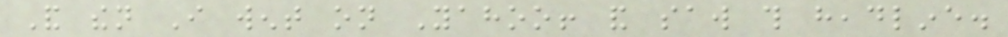And then I went on Yahoo! and saw this headline.
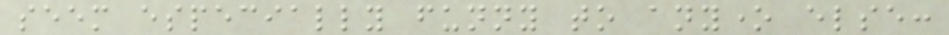seem especially funny to anyone else:
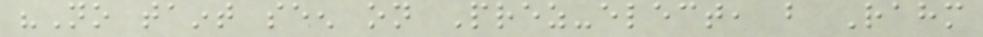"No taint seen on Prez-elect, but Rahm
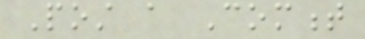Post a Comment
